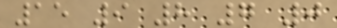15 9 8 7 0
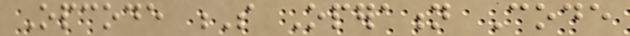Opcode S Operation Code
